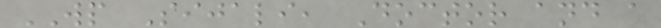WP Sijali, Doctor and a
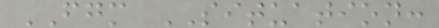FGM SITUATION:
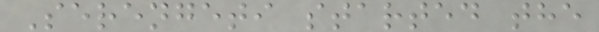Serengeti started the
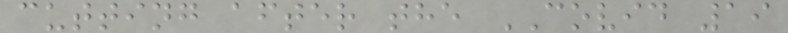cutting after the COVID 19
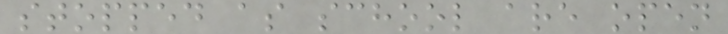stopped as school are open
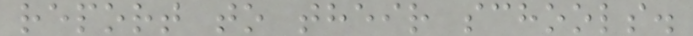report to their schools.
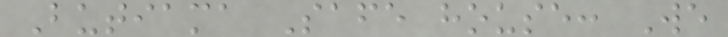Butiama Safe house: We
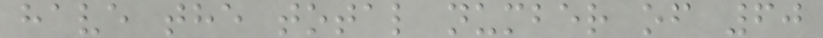have the total number of 60
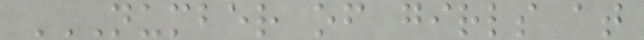NUMBER OF GIRLS AT
